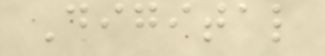Digital
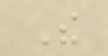The
